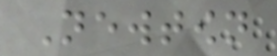Newtown
